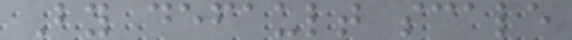By default scale
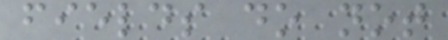fields do not
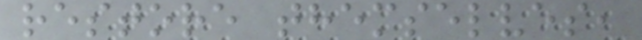restore themselves,
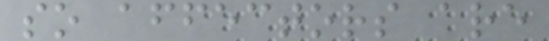so affectors are
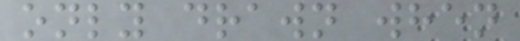only drawn when
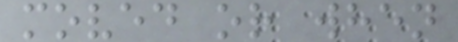moved or when
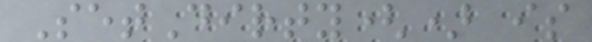SetDirty() is
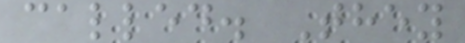called. They
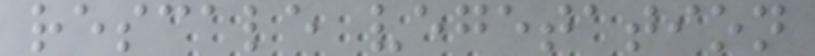rescale vegetation
